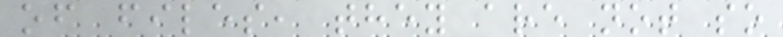of files, they are not so
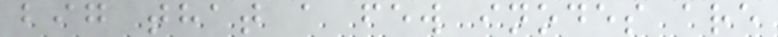big that a few inodes are
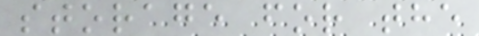storage for the
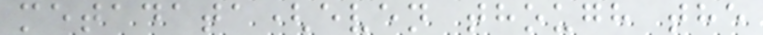metadata(even though the
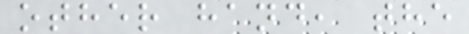other hand, the
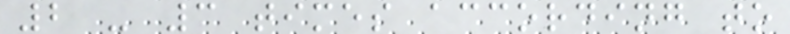2 - 3 times according to
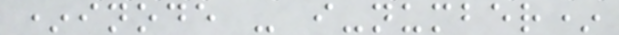*inode - i-number*
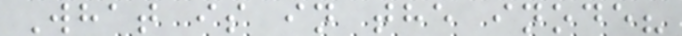What is in the inode?
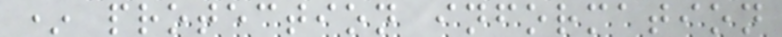* protection information
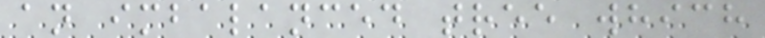an imbalanced tree which
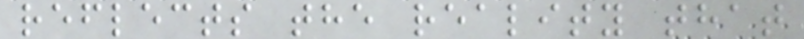reflects the reality that
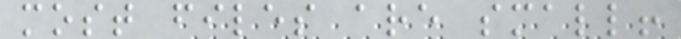most files are small!
